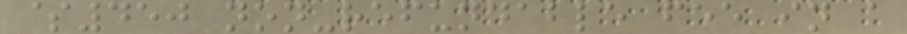$450 non-refundable fee in a
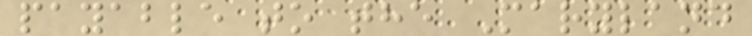payable to the Maryland
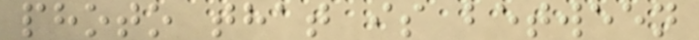photo that is between
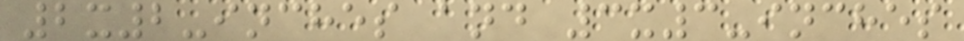2x2-inches and 3x3-inches
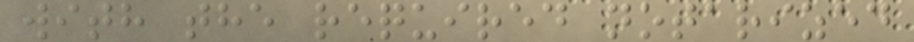with the required notarized
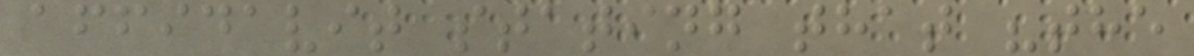affidavit stating that "the
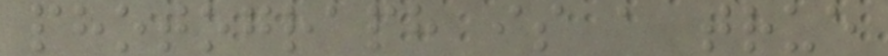photograph is a true
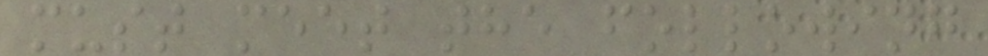must meet the following
